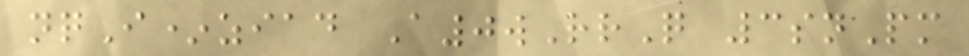nqI*ziad A0wRrQ 3snPm
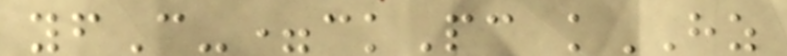yfC-=ckPc kHZ
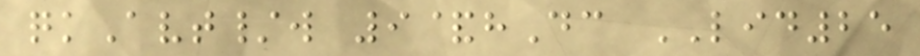qkAvt/w 9&hDc LID25
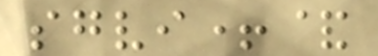sgvi+&
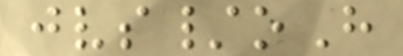jvs/oH
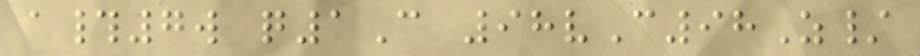a#7w q1C 98vC98Z/
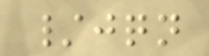/jqn
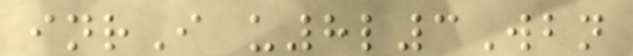inrI u8l3Wbn
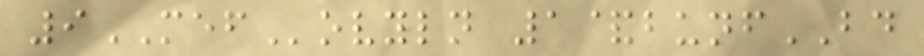9MEFovyln 1&bunfBD
